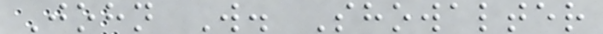John W. Showalter
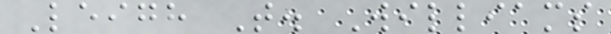Leigh T. Williams
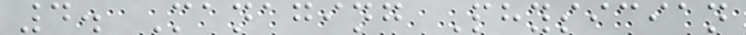4. Managing Physician
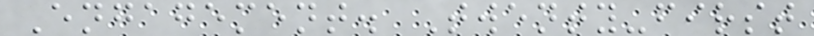Engagement. Twenty-first
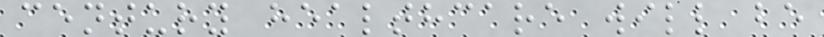century healthcare will be
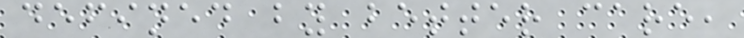defined by better care,
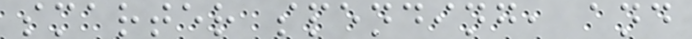smarter spending, and
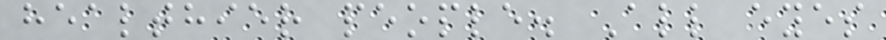healthier people. All eyes
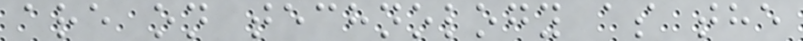are on technology as the
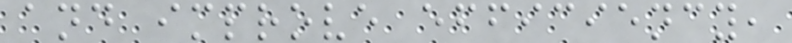and improve efficiency,
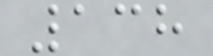138
